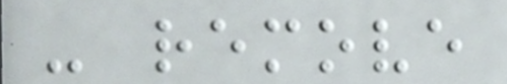- remove
